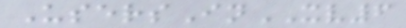UsersInXV6
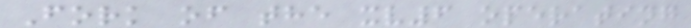Fork of the xv6 operating
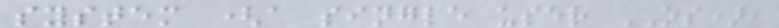system (a single user OS),
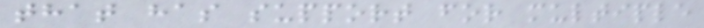that has support for multiple
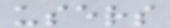users
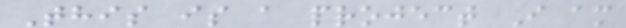This is a project I am
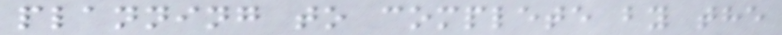planning to complete by the
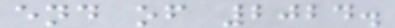end of 2024.
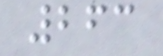263
